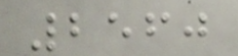2560
